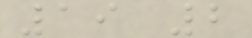19 2
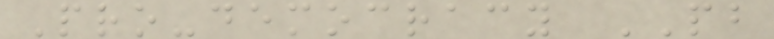Pro-democracy PB
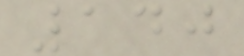140
